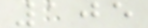105
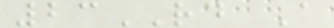23RD A
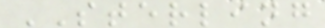STERLING
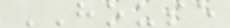HOUSE
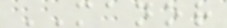MANOR
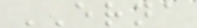ERNA
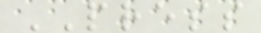PRESS
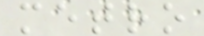metro
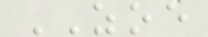ZOE
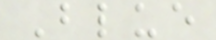Blue
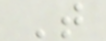T
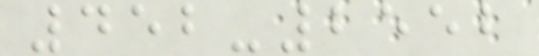452-2552
